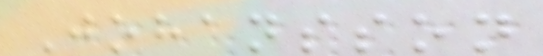Johansson
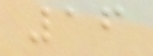16
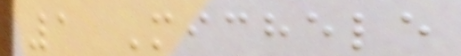1 Michele
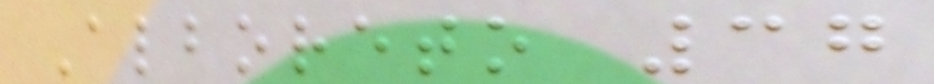Alboreto 37
